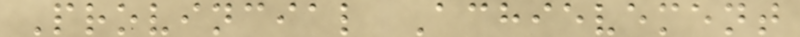Provincial Achievement
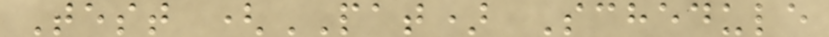Test (PAT) Schedule
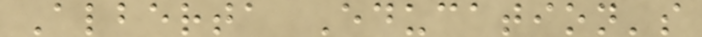Alberta Education's
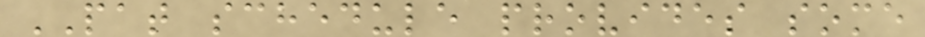PAT schedule provides some
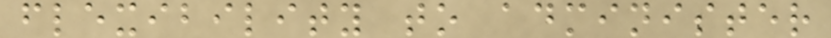flexibility to administer
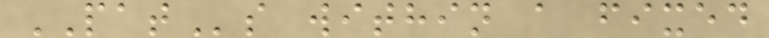PATs within a fixed
